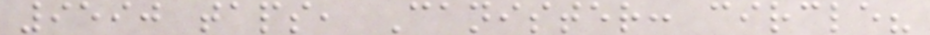9590 taps, Canister: circle?
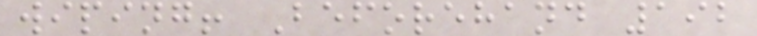wiping! Beforehand 192
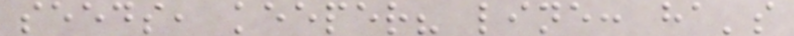seeds, keeper? line: ha's
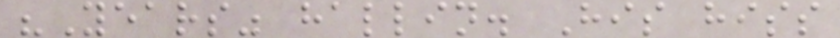"Years" hallin. His hiss
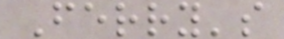Ferry's
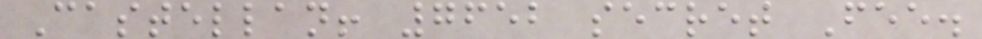Castellan! 7652 secret Fee.
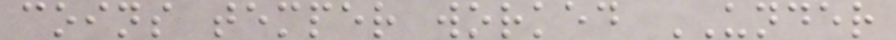coins temper worked UNDER
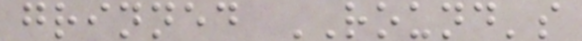grinned ROUND's
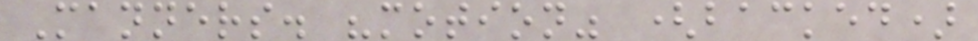Manners. "motion" (backed)
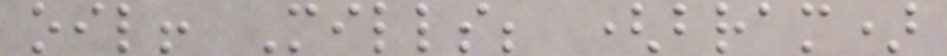oil! Mills; (bram)
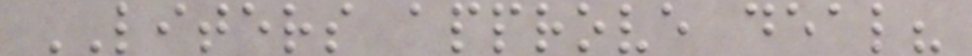LITERS approve deal?
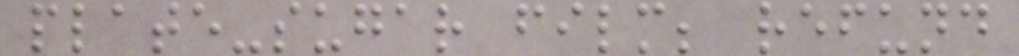plate-sugar film; refund
